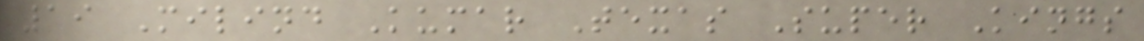19 Milind Kumar Texas Super Kings
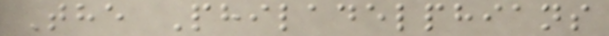The Philadelphians
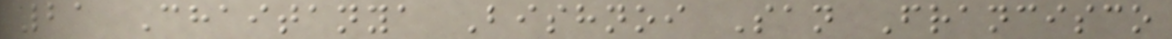21 Chaitanya Bishnoi San Francisco
